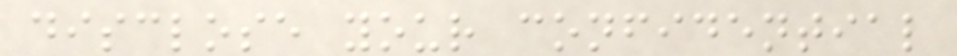disclose your confidential
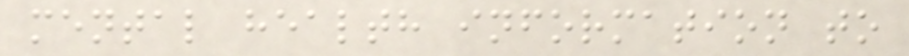mental health information to
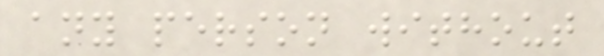any person without
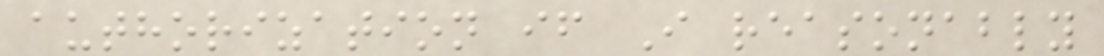authorization if I reasonably
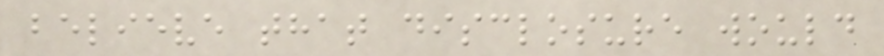believe that disclosure would
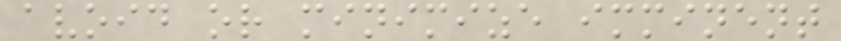avoid or minimize imminent
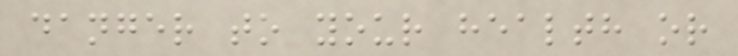danger to your health or
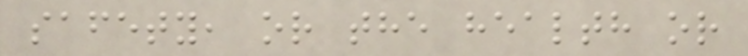safety, or the health or
